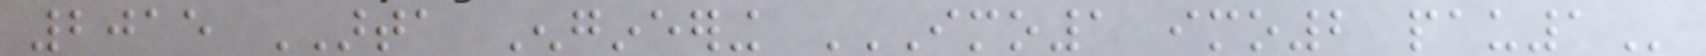2015 ARTA Engineering IMO1 IMO2 PAU1
